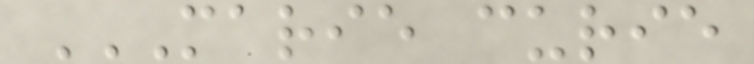MARIE CURIE
